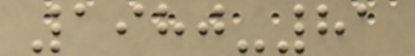1980-81
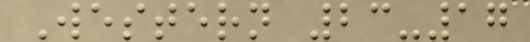Western 23-17
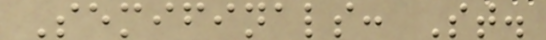Semifinals: St.
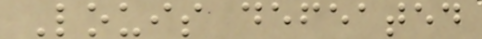Louis defeated
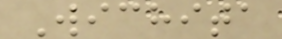Wichita
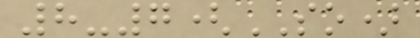8-7(SO)
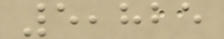5,825
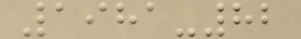1981-82
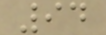94
